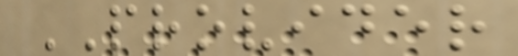PROVIDER
